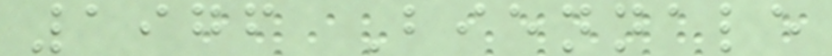1976 Biennale
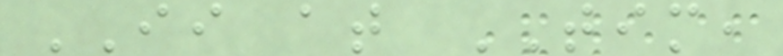II at TIM,
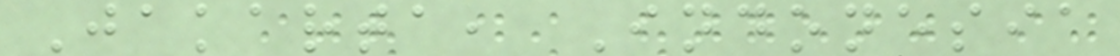Jakarta, Indonesia
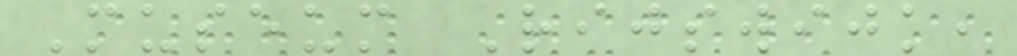Museum Rijswijk,
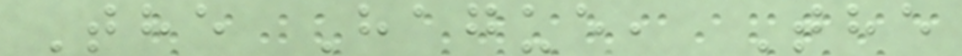The Hague, The
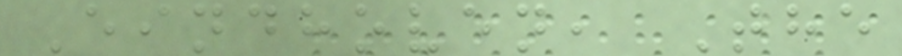Eindhoven, The
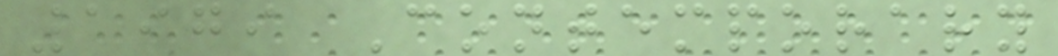1979 Contemporary
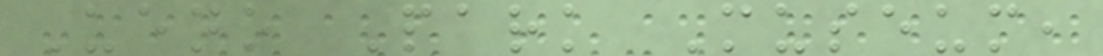Ueno Park Museum,
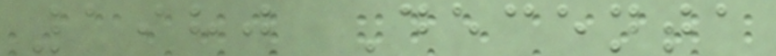1980 Decenta
